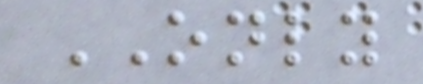ONLY
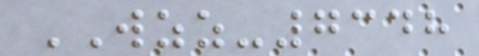WZZ-7348
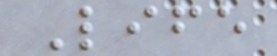Life
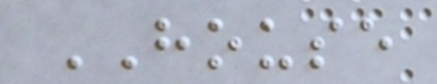HOUSE
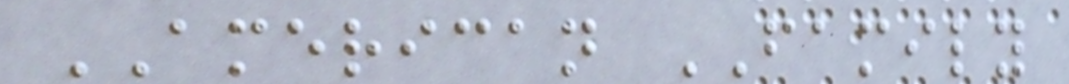AMERICAN FAMILY
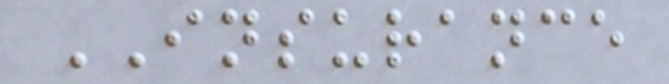INSURANCE
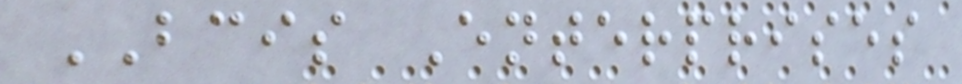BCIS Enterprises
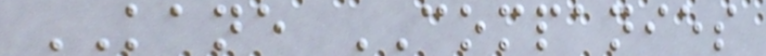KANE COMPANIES
